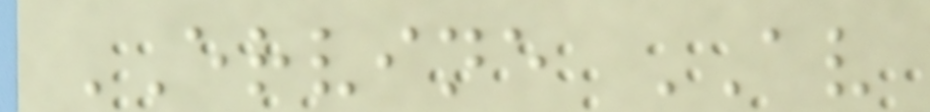ERVINE AV
